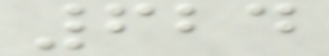624
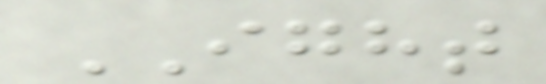IGHT
